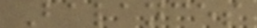Balances
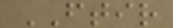FTIR
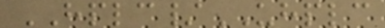HPLC/UHPLC
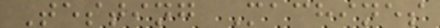Testing Machines
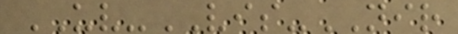UV-VIS-NIR
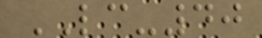LC-40
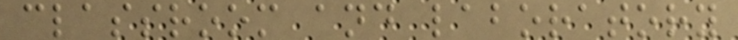classroom and laboratory
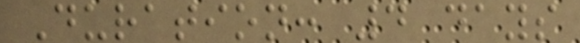Duration: 4 days
